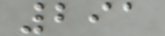291
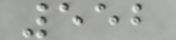552
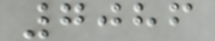7086
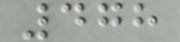478
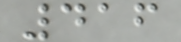416
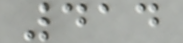414
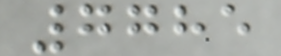7785
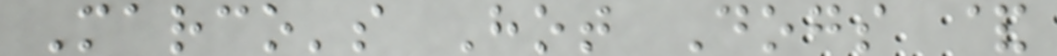Marco's Hot Dogs &
